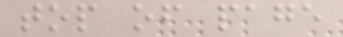top of page
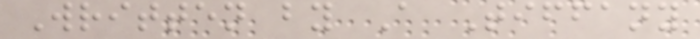Written by A Tiffany
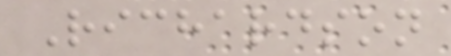Richardson
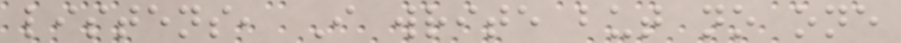listens, I write but no one
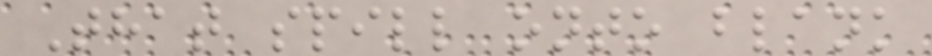That spill onto blank
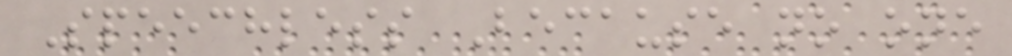Speechless Because no one
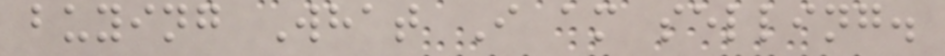buying What I am selling.
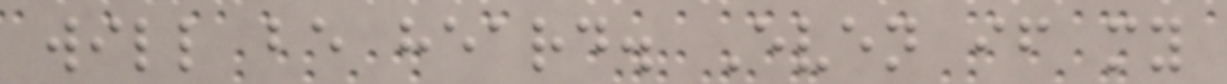will be heard. Even if my
